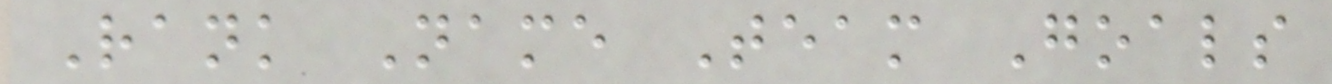Rank Name Team Goals
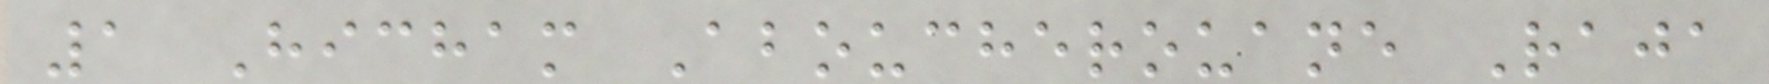1 Hicham Aboucherouane Raja
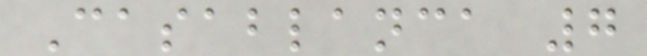Casablanca 7
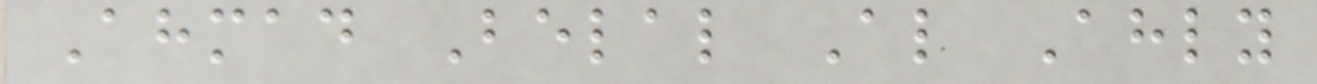Ahmad Belal Al Ahly
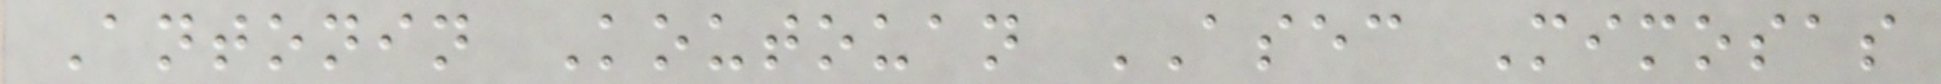Antonin Koutouan ASEC Mimosas
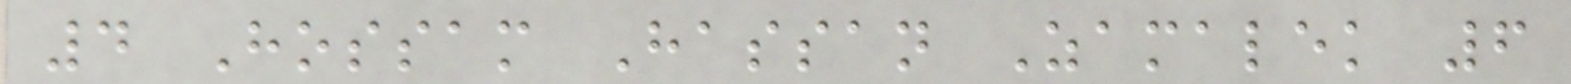4 Hossam Hassan Zamalek 6
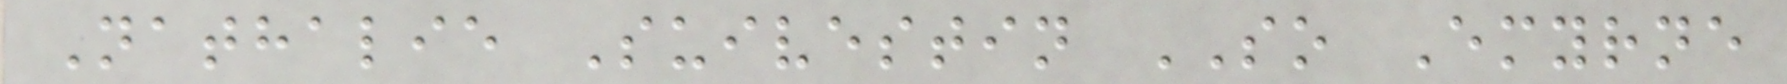Nathalie Suivestin SO Emyrne
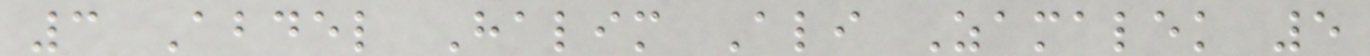3 Abdel Halim Ali Zamalek 5
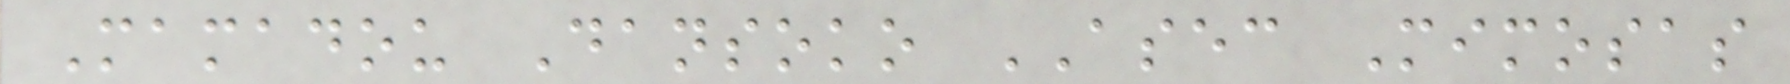Mamadou Dansoko ASEC Mimosas
